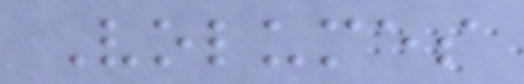Volumes
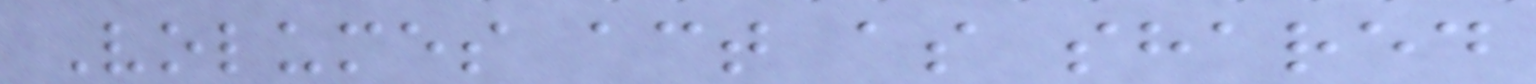Volumes act as shared
